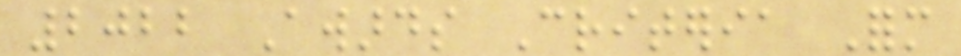2022 Awards Criteria Form
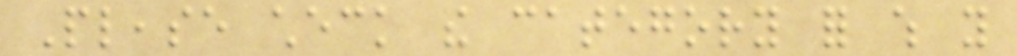Please check the category for which you
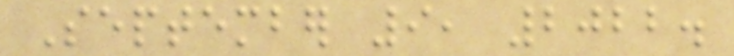September 9, 2022.
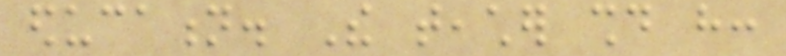education. The teacher should have:
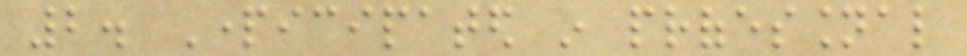2. Participated in professional
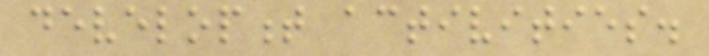development activities.
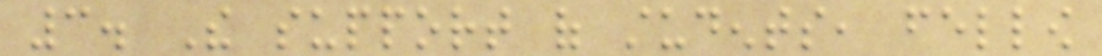3. The support of students, fellow
